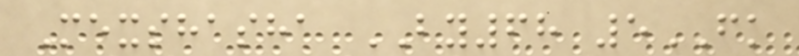Mexshasha BY68 5FK
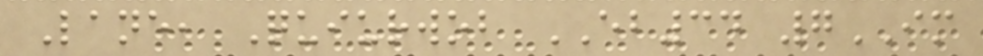Lane, Quiurwob EB34 7IM
